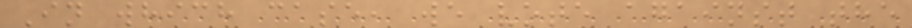In which case, we vote against the
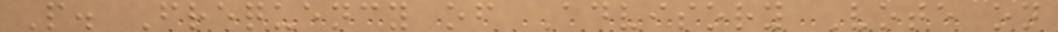P. Frequency of Advisory Vote on
